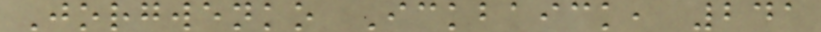Jorgwenko Ickbaick, 241
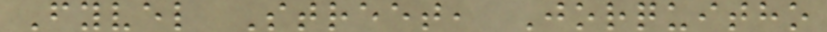Fyvel Street, Jorquitho
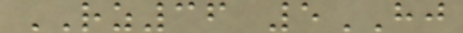RZ36 5HJ
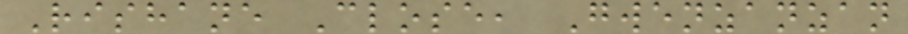Rishane Close, Gwenzanzan
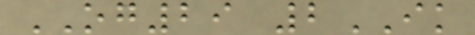OG29 2IK
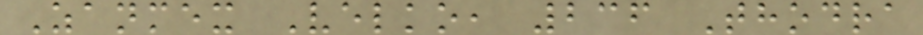Zanmex Velko, 236 Thodra
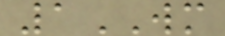1WM
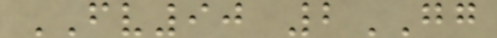FV90 2GG
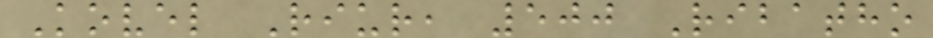Kovel Riur, 500 Ribatho
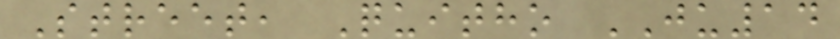Street, Quitho JU14
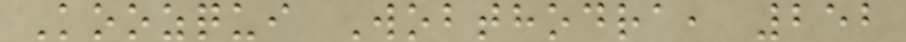Koozqui Wobthodra, 252
